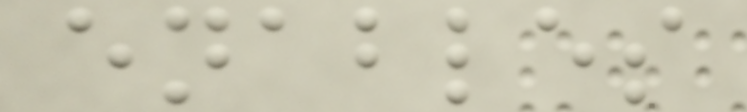enables
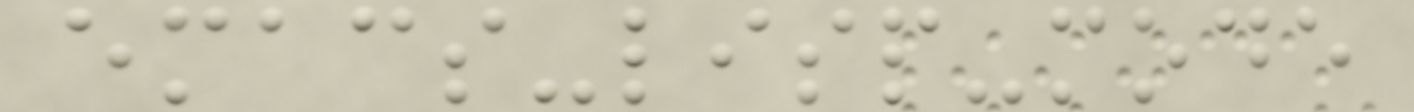emacs-lisp-mode
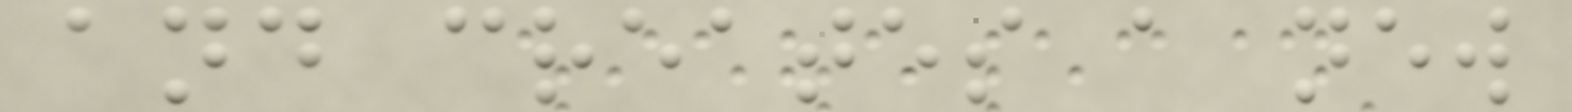and creates a new
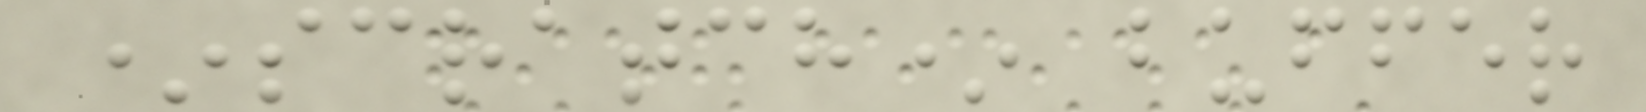*scratch* buffer
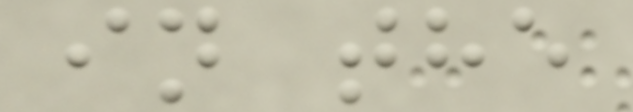in the
